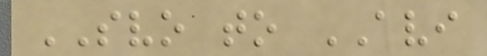SVO to AVI
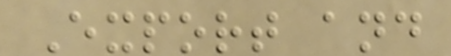Export and
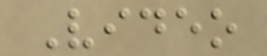Video
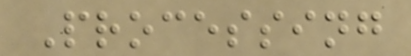Processing
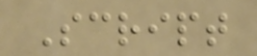Script
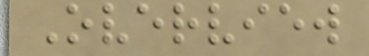Overview
